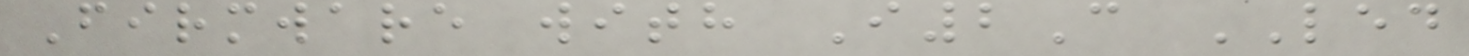Firmware with I2C LED
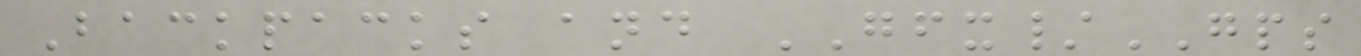Backpacks and GFX/GPS
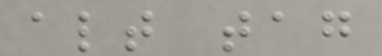alt tag
